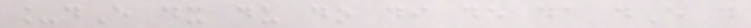_dE dx du do di de da dE d
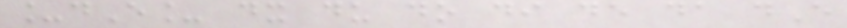_dE_ dx du do di de da dE
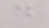d
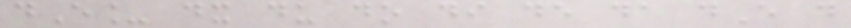dE_ dx du do di de da dE d
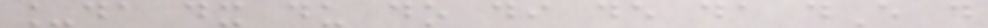_da dx du do di de da dE d
